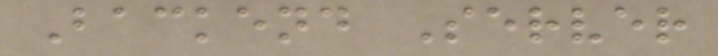Backend Server
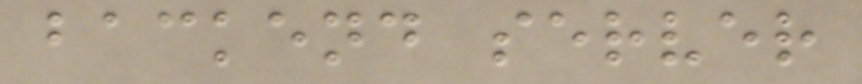backend server
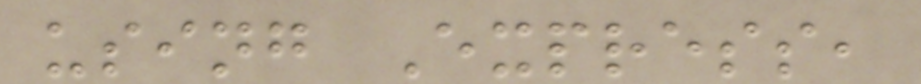using Express,
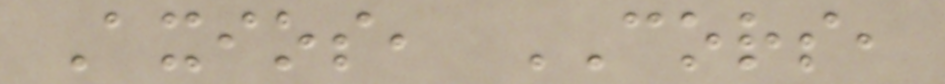Axios, CORS,
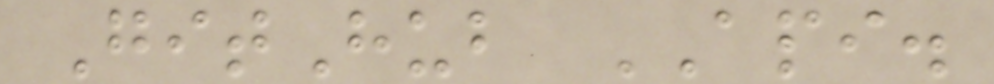GitHub API.
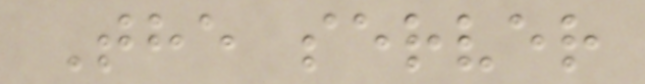The server
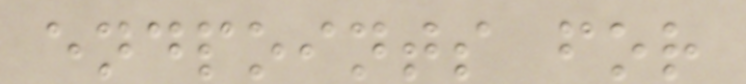endpoints for
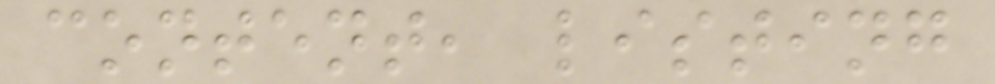content, listing
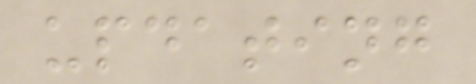updating
